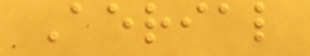Aerial
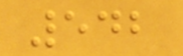542
